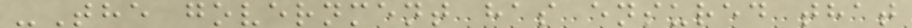-The government has ensured that
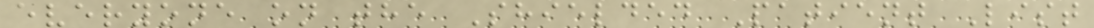everyone on the Shielded Patient List
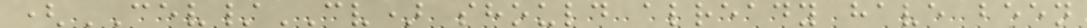(CEV/CV) should already have been
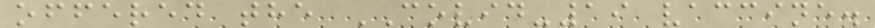offered the COVID-19 vaccine.
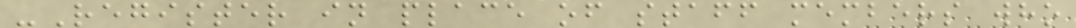-Register in place of staff members who
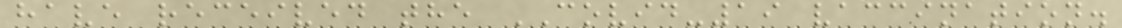have received the COVID-19 vaccination.
